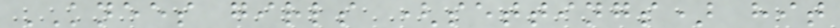KNEES girls (settings) hit
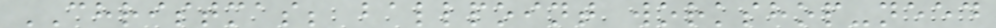CHRISTMAS; ballpoint workshop-need
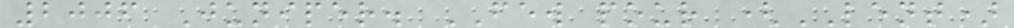2006 Juniper. FEW pour (LENT)
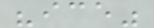"ice"
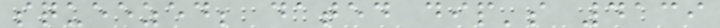squeezed; dated dip's 4139
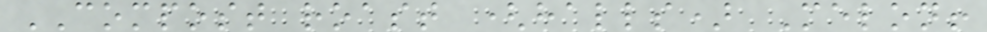COMPOST roast (halls) Melon!
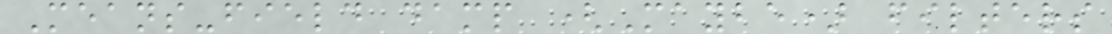Means-field damp (Maybe) filters
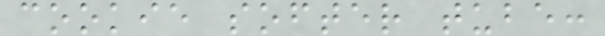cookie softer tube:
